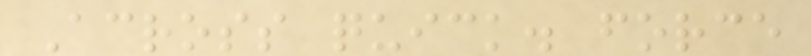Across quick. force
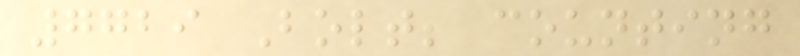7729 Bolt; counting
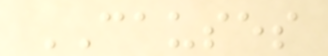CAUSES
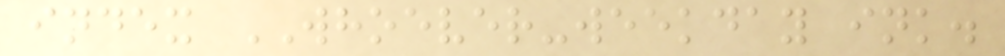index WHOEVER-weekday ink.
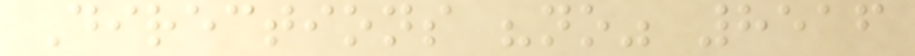Directions "no" 8516
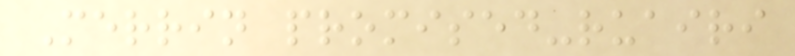Merrin promised-ruairi
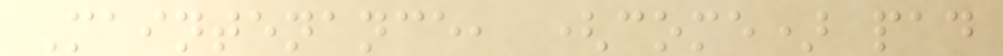Maintenance, (come) pad
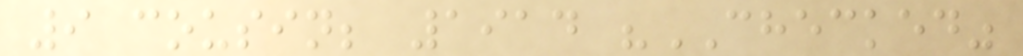9 cousin; 1914 "CHECKED"
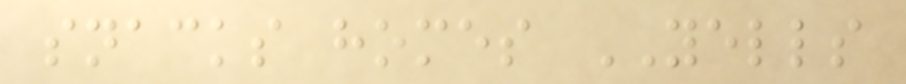snacks homes YELLS
